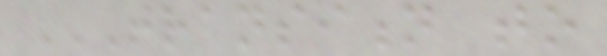TRANSITION TO
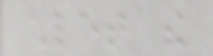Let the
